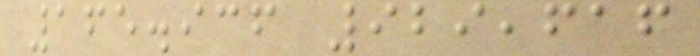165.936 929,616
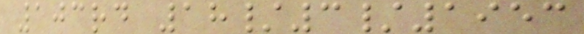103rd 18/3/1953
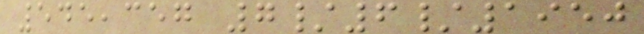545,357 7/6/1950
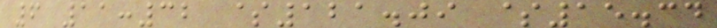6 11:32 $121.09 $15.34
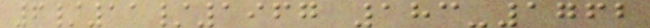6/11/1967 183-1762
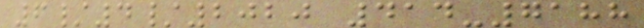6/4/2020 414-7188
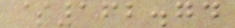$162.74
